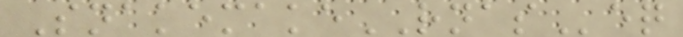SnakemakeRNASeq
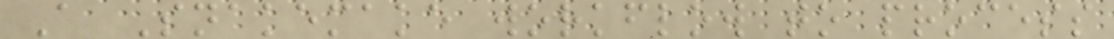A Snakemake workflow to process
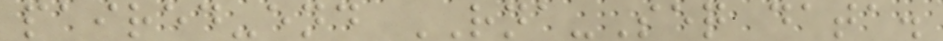paired-end RNA-Seq data.
